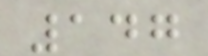147
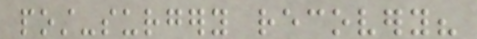post-surgery recovery?
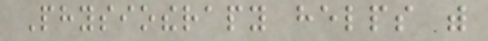Physiotherapy helps with
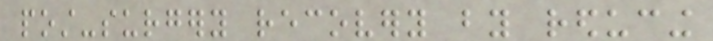post-surgery recovery by reducing
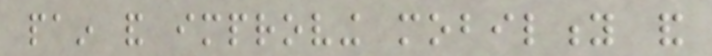pain and improving mobility and
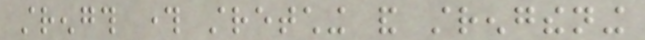strength through stretching and strengthening
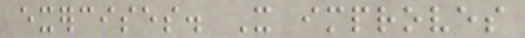exercises. It improves
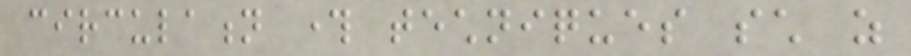circulation through techniques such as
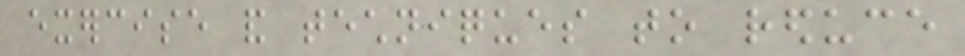exercise and techniques to reduce
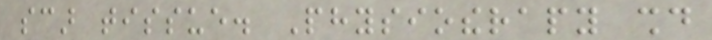scar tissue. Physiotherapy should
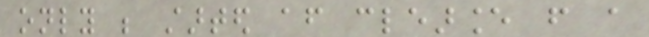only be started after clearance from a
